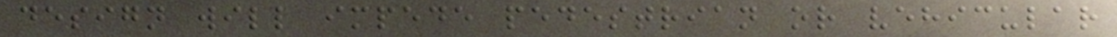design will impede pedestrian or vehicular
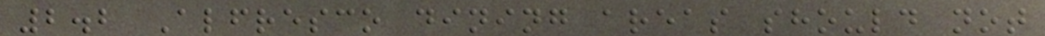2.2 Alfresco dining areas should not
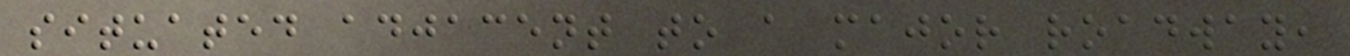situated adjacent to a major roadway,
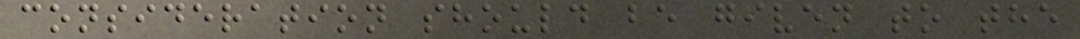consideration should be given to the
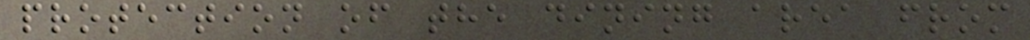protection of the dining area from
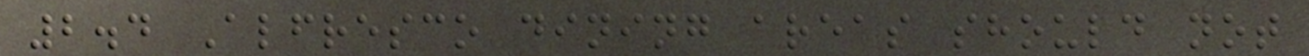2.4 Alfresco dining areas should not
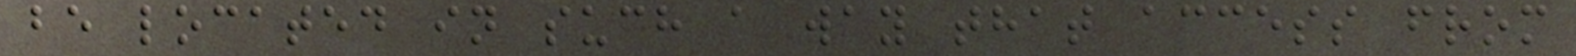be located in such a way that access from
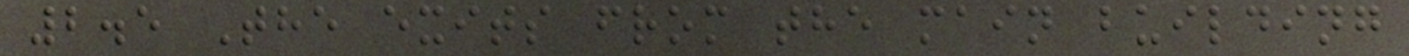2.5 The exits from the main building
